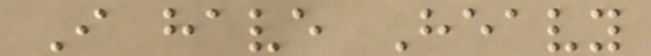I have Heavy
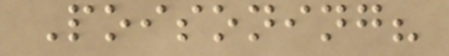Poisoning?
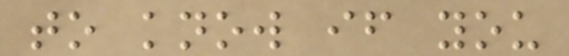to know if you
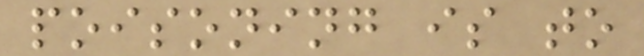poisoning is to
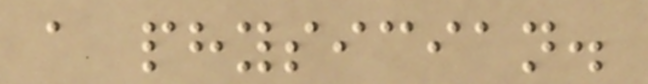a physician.
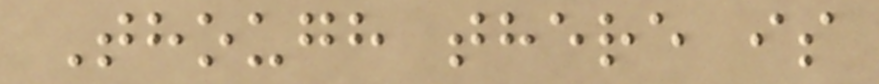Though there is
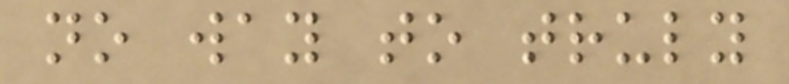no way to truly
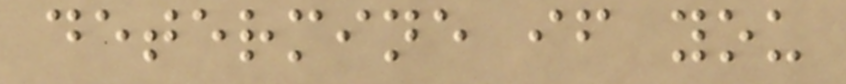determine if you
